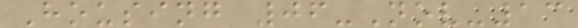Housing 06-Nov-13
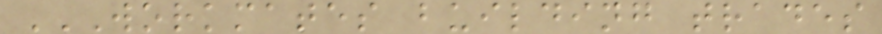WORKMATES BUILDING TRADES
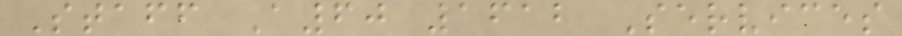Staff A60 1612 Services
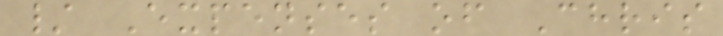/ Expenses of Chris
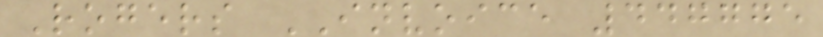Rogers INVOICE 447775
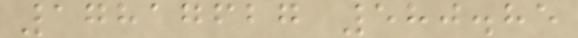17817627 580.85
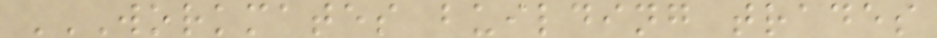WORKMATES BUILDING TRADES
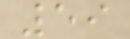59
